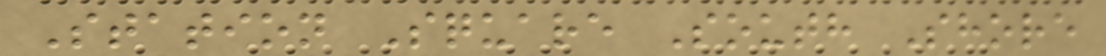Station Square South Shore
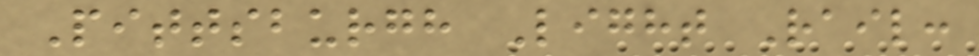Pittsburgh Light Rail:
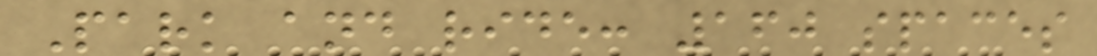Park and ride: 160 spaces
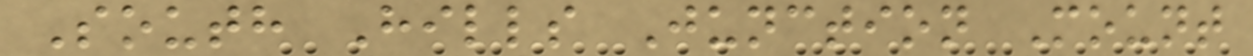South Hills Junction Mount
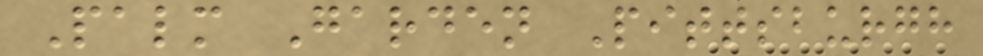Palm Garden Pittsburgh
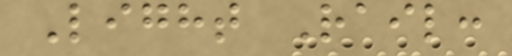Light Rail:
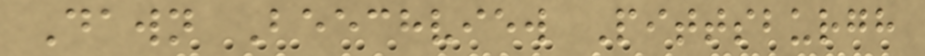Dawn Beechview Pittsburgh
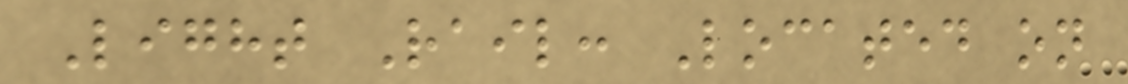Light Rail: Located on
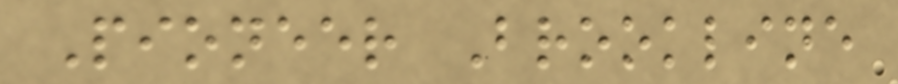Pioneer Brookline
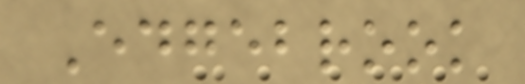Edgebrook
